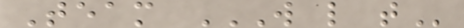Team W L T
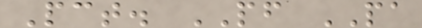Pct. PF PA
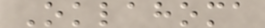Oklahoma
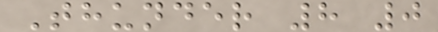Thunder 8 0
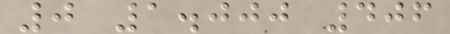0 1.000 406
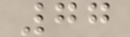77
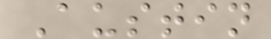Austin
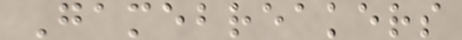Gamebreakers
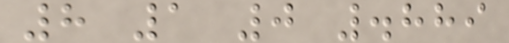8 1 0 .889
